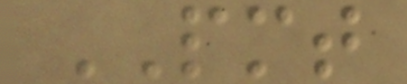PMT
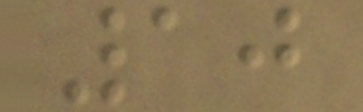10
